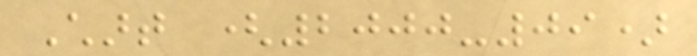Chart (2000-09)
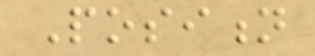Position
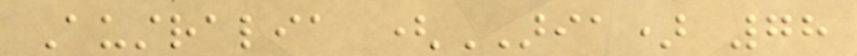Australia (ARIA) 78
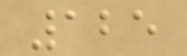125
